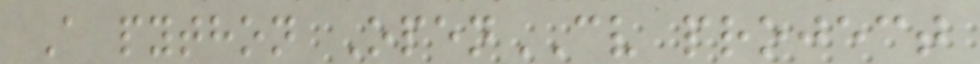A python OpenCV project
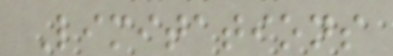Limitations
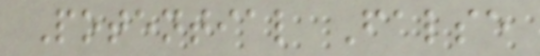Potential False
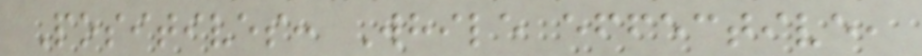Positives: While effective,
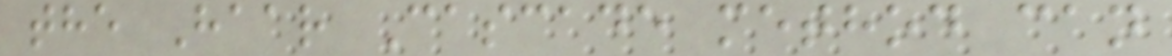the Haar Cascade method can
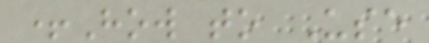+How to Use
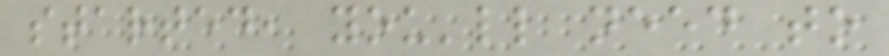started, you'll need to
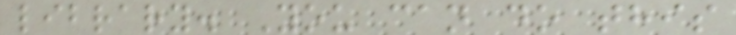library. You can do this
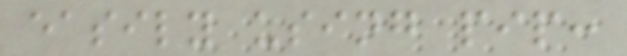easily using pip:
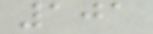101
